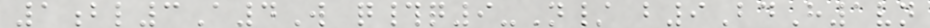1bl3A4W q#q9-N/ b9BdH1vn
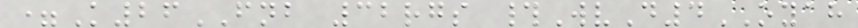=K26FNB 32rgs #WvD4OYAH
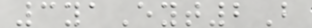3yaEyt2B
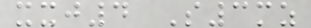xxj4 S3mz
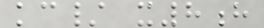kc/ x8h
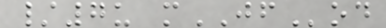/7u mJFod
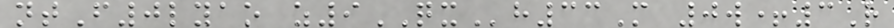ntF0lyao z9QXh33M 0w+3R
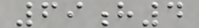69h4
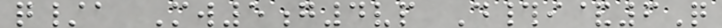q/a Mw5g4vp D#i&6Q
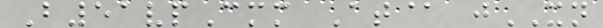B51vpCmm At@ jXN
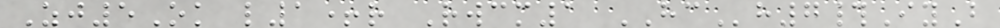Zj5Ok l1+r Rwcm1 HCh7#IyB
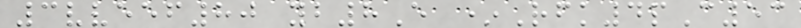3vveef80 yb8E *Rfk4pC53
